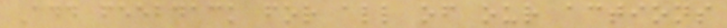Add feebdack for all of our actions
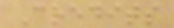Credits
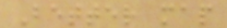Better map
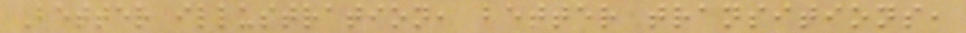Better illustration, better transitions,
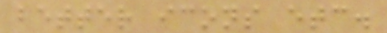better icons etc.
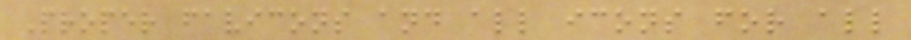Proper favicons and all icons for all
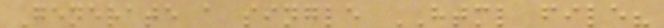Generate a single HTML file?
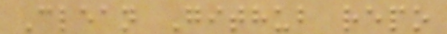Clean Github repo
